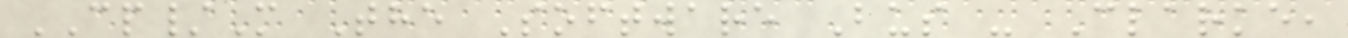CP/M The Software Bus - Clarke,
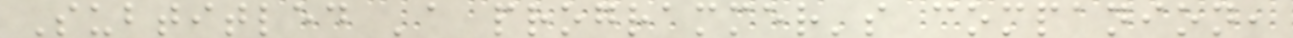Subtitled 'a programmer's companion,
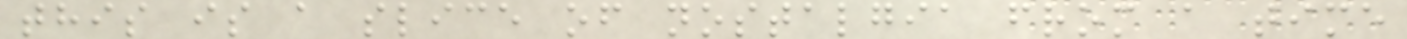this is a slice of nostalgia from a time
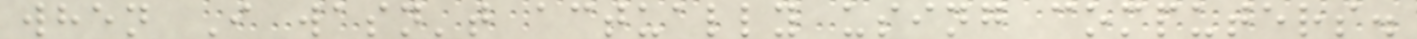when I wasn't actually using computers.
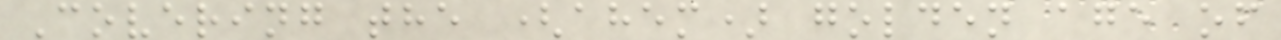Covering the (ahem) golden age of
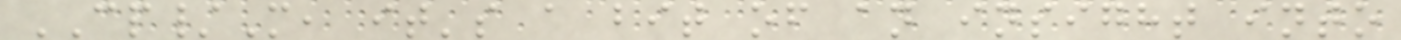CP/M, it's a bit of an insight into
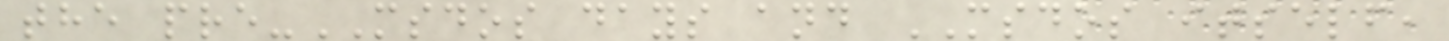the pre-MSDOS days and MSDOS itself,
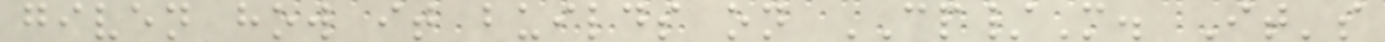given how it builds on CP/M. It's
